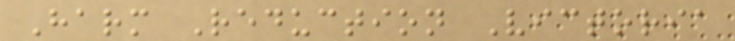Harm Reduction Victoria
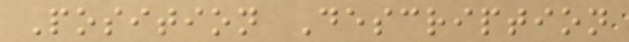Position Description
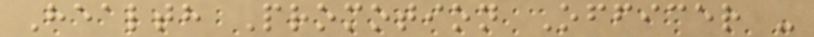Health Promotion Officer -
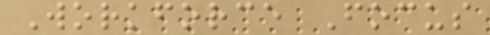Workforce Focus
